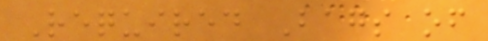Required Bags of
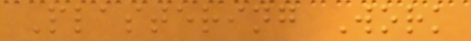Plastering Work
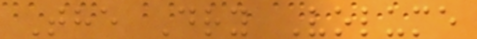The Dry Volume
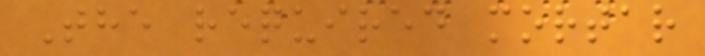The required mortar
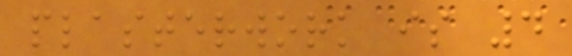plasterwork is 4
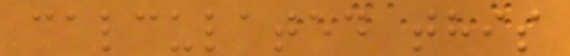calculated this
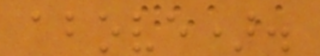above).
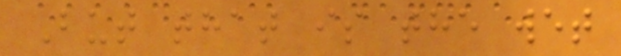But that is the wet
